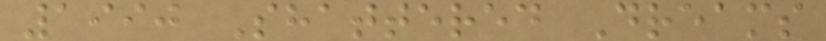1990 Shattered Dreams
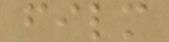film
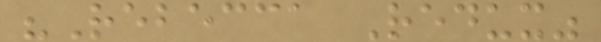"Rebecca Redux"
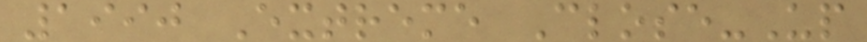1990 Extreme Close-Up
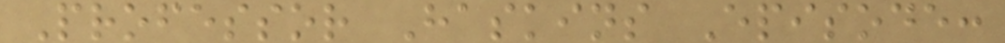Professor Haskins Episode:
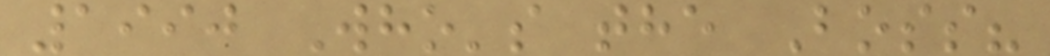1990 Who's the Boss?
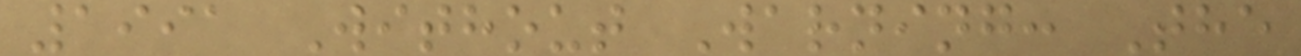1991 Without Warning: The
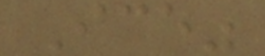Ice"
